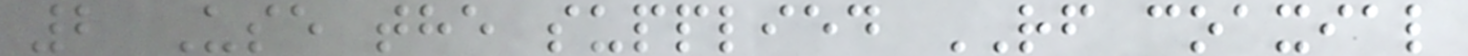2 Use the supplied RF coaxial
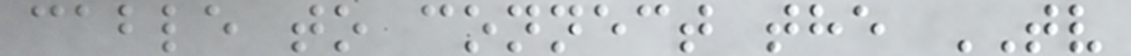cable to connect the TV
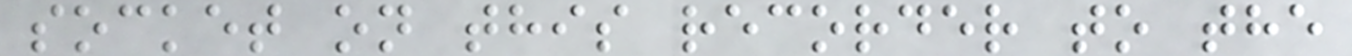socket on this recorder to the
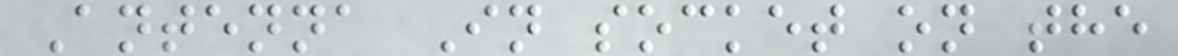Antenna In socket on the
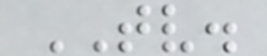TV.
